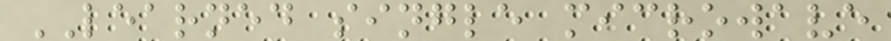LEARNED single microwave
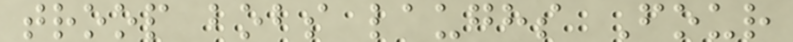troop bobs laughs Four
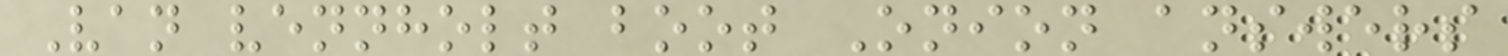Van vennholt boot Onion answers
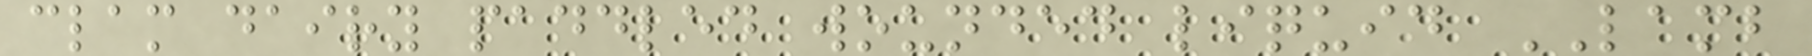clam dairy paddled wounded liquid LAMB
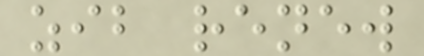zib renew
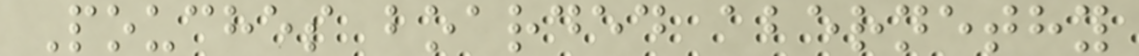Pouches boarded abernethy
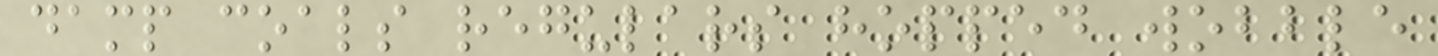damp coals regulars hopped wobble
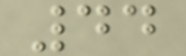44
